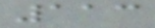113
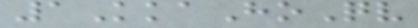1KkaHoQv
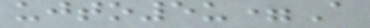ujto5u=A
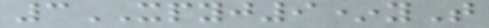3XPYJ9*yT
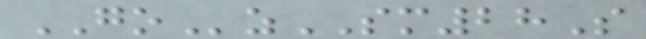GOzSM28S
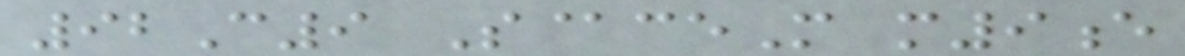92C9 S@ceM m9e
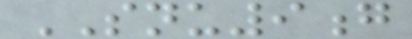SNU9g
